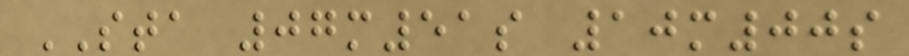STA 07m51s 10m00s
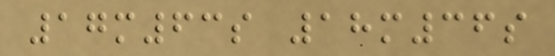17m63s 18m36s
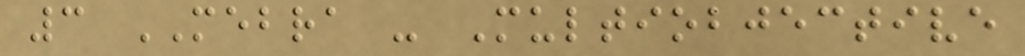3 MEBRA - Multiobjective
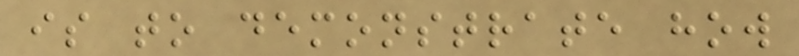is to demonstrate how
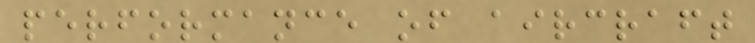performance of aircraft
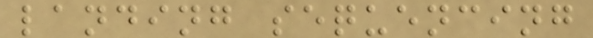landing sequencing
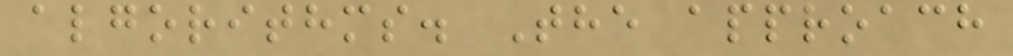algorithms. The approach
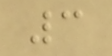3
